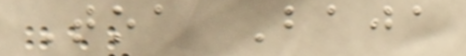Toa Baja
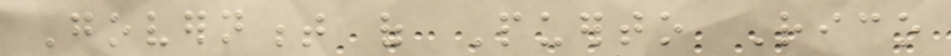Government of Puerto Rico
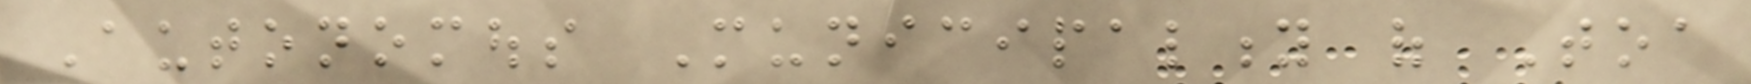Autonomous Municipality of Toa
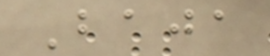Baja
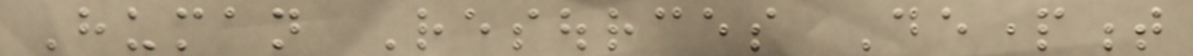Human Resources Department
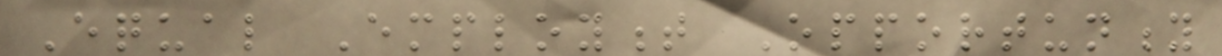Equal Employment Opportunity
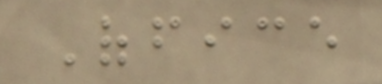Office
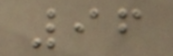96
